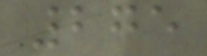275
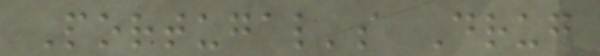Portugal's Drug
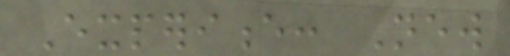Experience: New
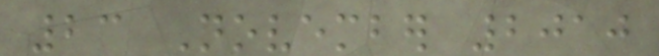23 November 2010
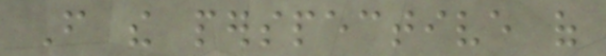From the perspective of
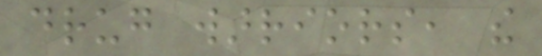drug warriors, the
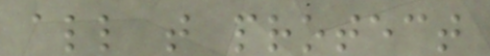all that protect
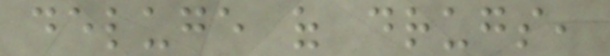deluge of drugs,
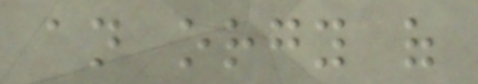an orgy of
